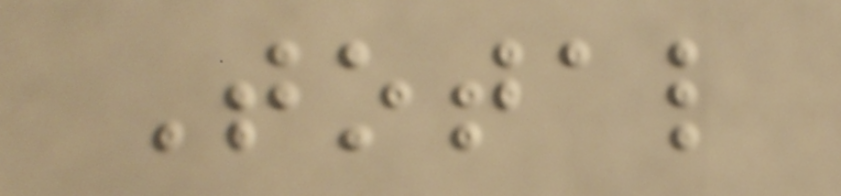Total
